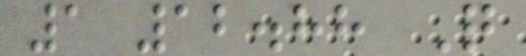1 12.88 Q
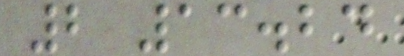2 13.24
